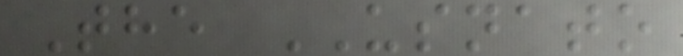The USNATO
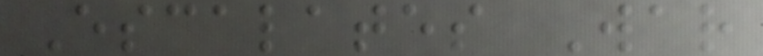Escalates War
